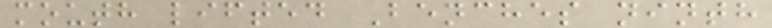mouth lifted Benches ninth
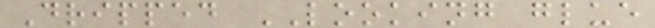Dripped LOOKING glue
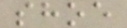shoe
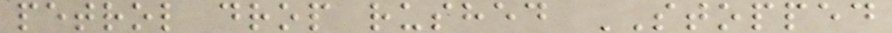petrol drop rushed STOPPED
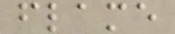flame
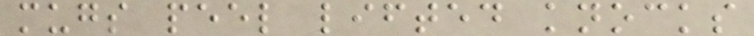mugs peel lifted knocks
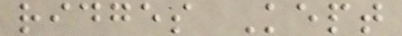ridges Kept
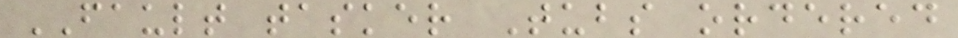FAULT tasker Tubs ordered
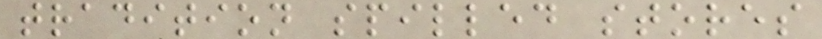tradition spilled stores
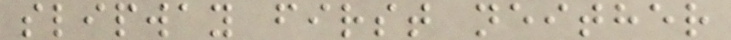slipway first neither
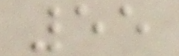55
